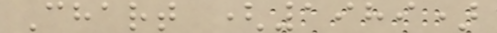Chart (1989)
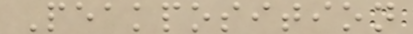Peakposition
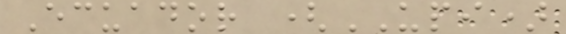Ecuador (UPI)
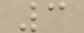3
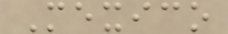Mexico
